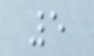5
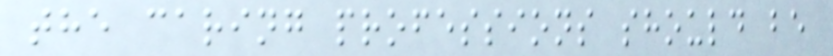the caring professions should be
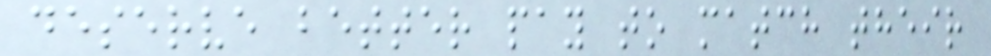deserve better pay to match their
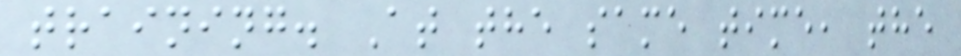training. At the same time, the
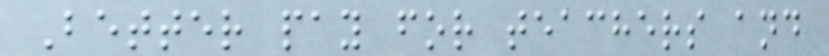Better pay for teachers and
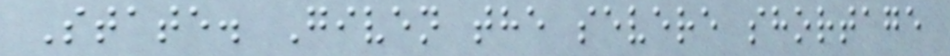State. Given the severe shortage
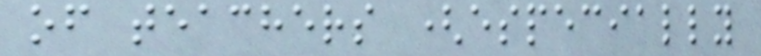of teachers (especially
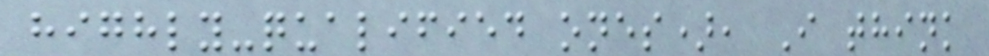highly-qualified ones), I think
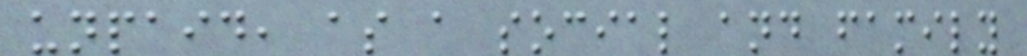unpaid, as a social and family
